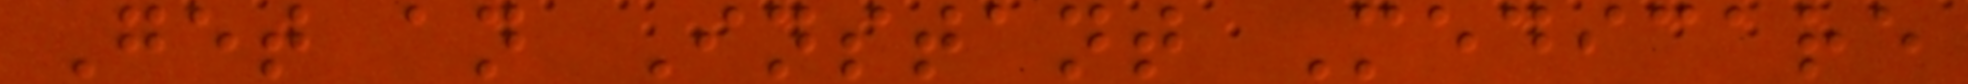Get an Instant Medicare
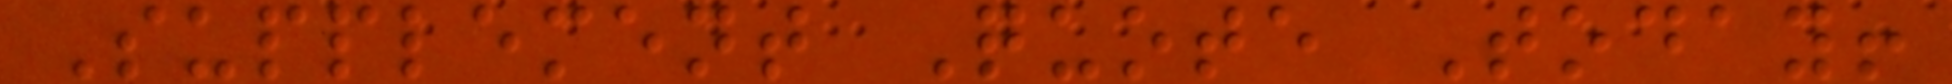Supplement Quote Today!
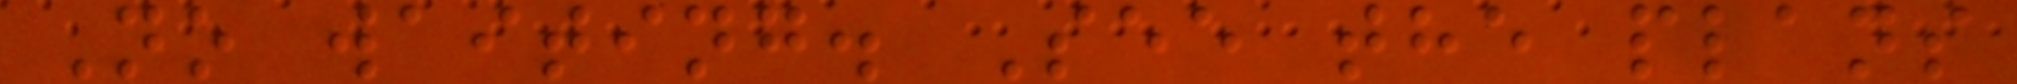No waiting. See the plans
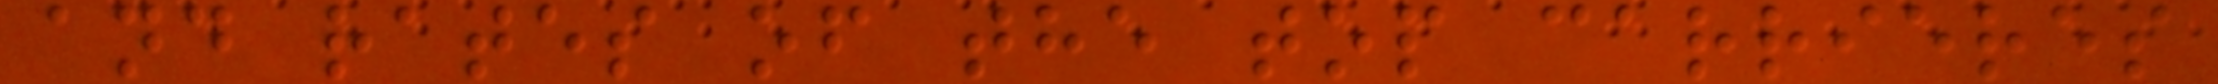and rates of the top carrieres
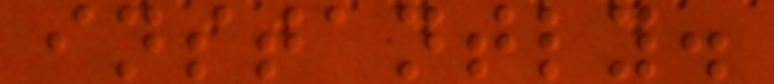instantly.
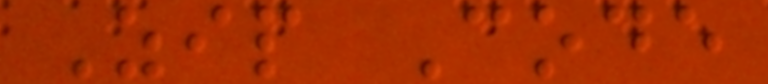Zip Code
